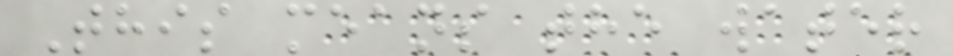This means the water
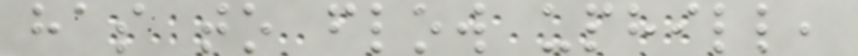has to flow uphill,
